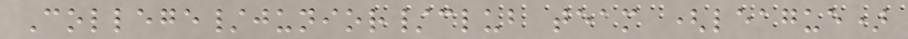College/junior/club team (league)
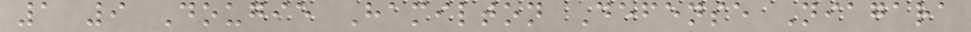1 9 Dougie Hamilton Defense Niagara
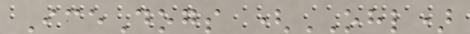IceDogs (OHL)
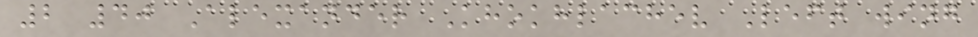2 40 Alexander Khokhlachev Left wing
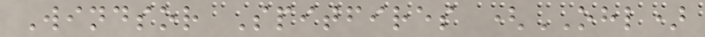Windsor Spitfires (OHL)
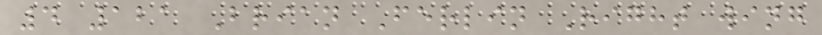4 121 Brian Ferlin Right wing
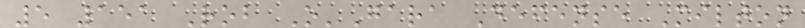5 151 Rob O'Gara Defense Milton
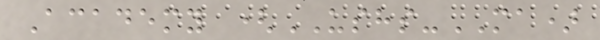Academy (USHS-MA)
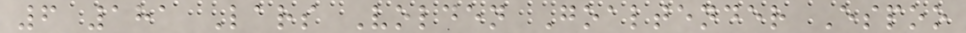6 181 Lars Volden Goaltender Espoo
